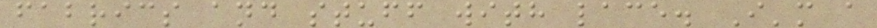fabrics and stuff with lace. I'm a
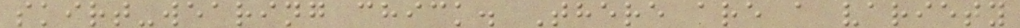skirt-wearing chick. There are a variety
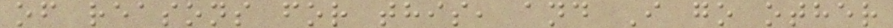of reasons for this, and I go other
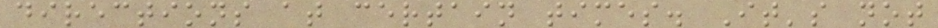directions at certain times. It's not
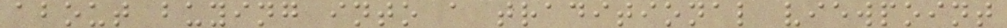about buying into a traditional viewpoint
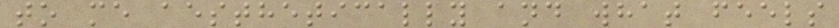to me aesthetically and what feels
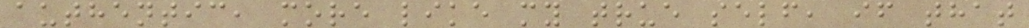authentic, more like my true self, if that
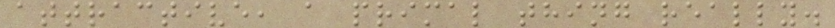attractive, a primal thing really.
